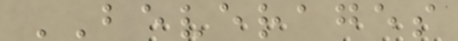BEVERAGES
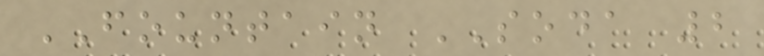FOUNTAIN SODA 2
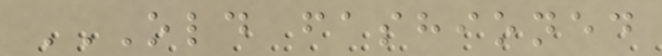OLD FASHIONED
